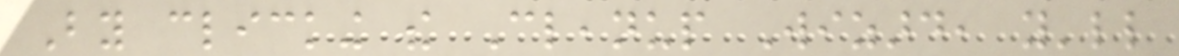By clicking the Cleanup Wizard, you'll
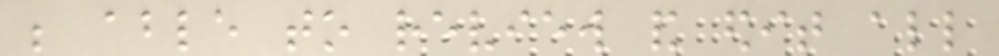be able to review and edit all
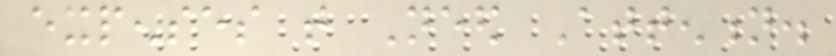expenses that Need Attention.
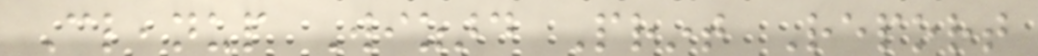Cleanup Wizard Print Report
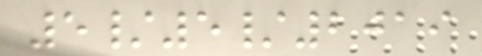5/5/2019
